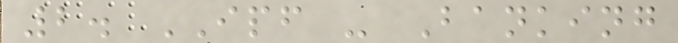2. IPF - Banking
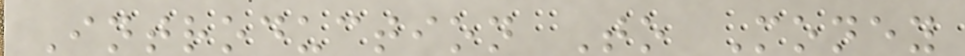Introduction To Money
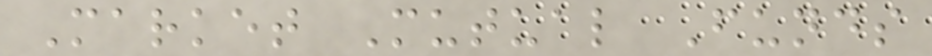Market Mutual Funds
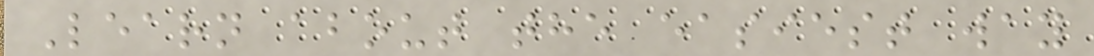Learn about the easiest way
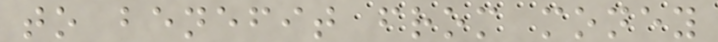to benefit from money
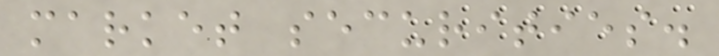market securities.
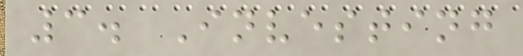3. Investing
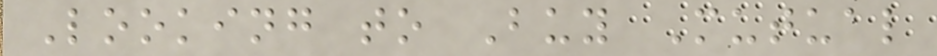Looking to Buy Mutual
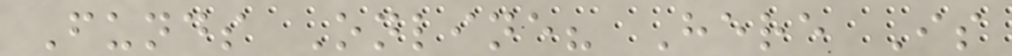Funds Online? Here Is
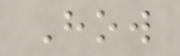How
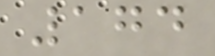174
